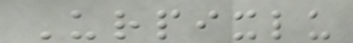Urpixlu
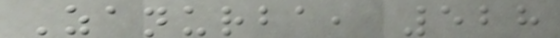Zanurba, 528
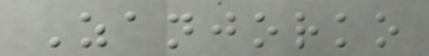Zanjorko
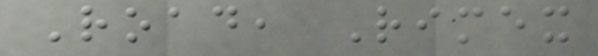Road, Rimex
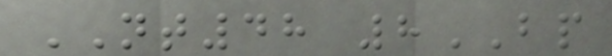NT48 8BP
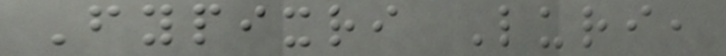Fypixri Luri,
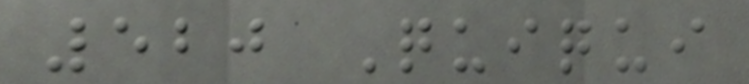520 Quiqui
